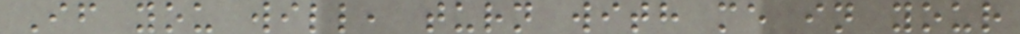If you will, turn with me in your
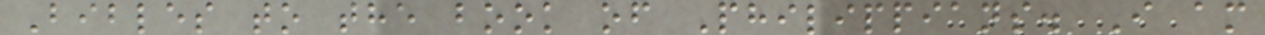Bibles to the book of Philippians. I am
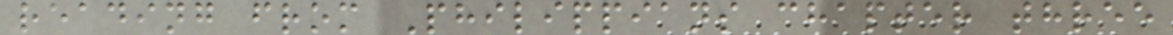reading from Philippians chapter three
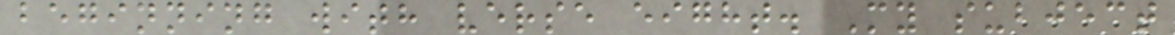beginning with verse eight. My subject
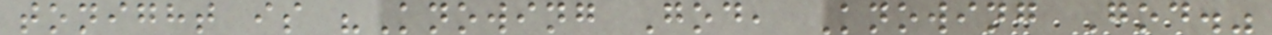tonight is "Knowing God, Knowing God."
